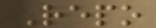Repo
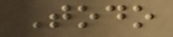Todo
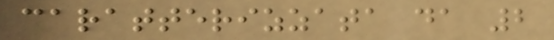caratterizzata da 2
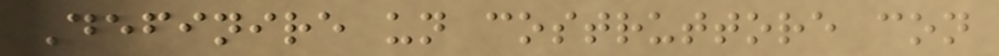Definire un costruttore con
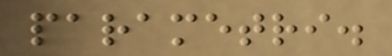parametri.
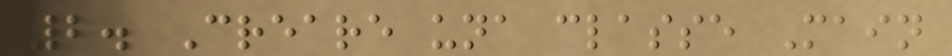2. Creare una classe Main
